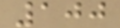100
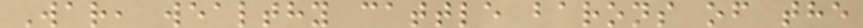War, wealthy cattle barons of the
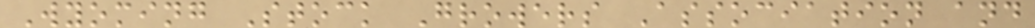Wyoming Stock Growers Association and
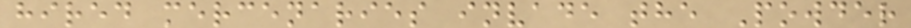hired mercenaries invade the Powder
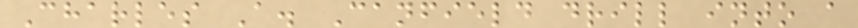Charles A. Canfield drill into a
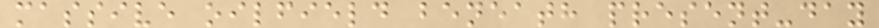massive oilfield beneath present-day
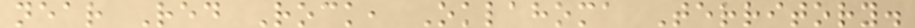near Red Rock, Oklahoma Territory.
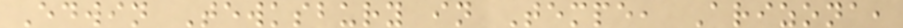Edwin Tewksbury in Tempe, Arizona,
